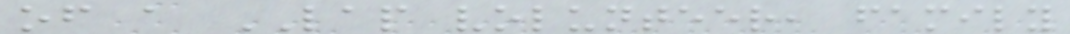of a LAP volunteer, family
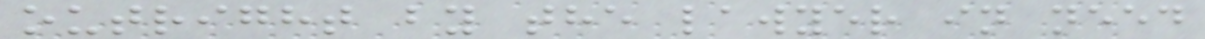outright by the lawyer in need
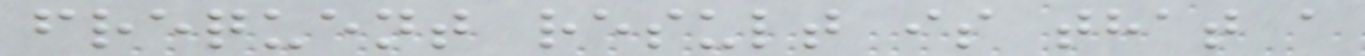frequent result is that a
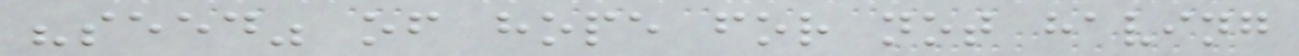"seed" of hope for not having
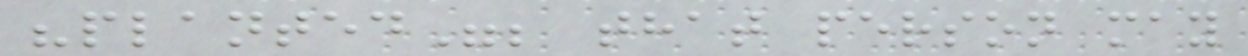"planted"; that person may
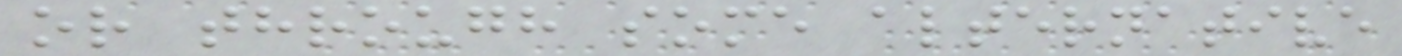or through some alternative
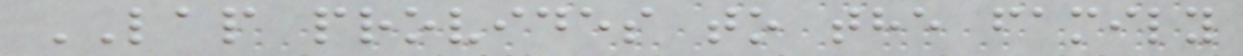LAP provides to the family
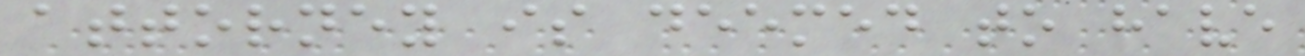attorney is deemed to have
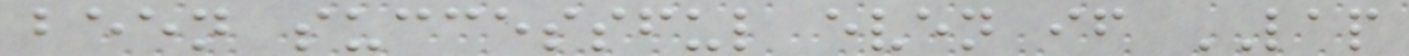been successful even if LAP
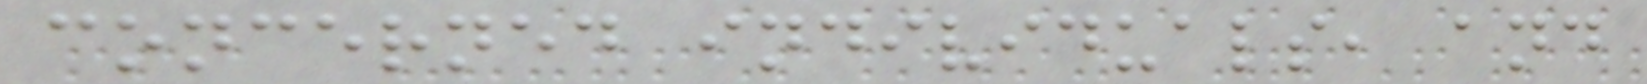concerned individuals, and
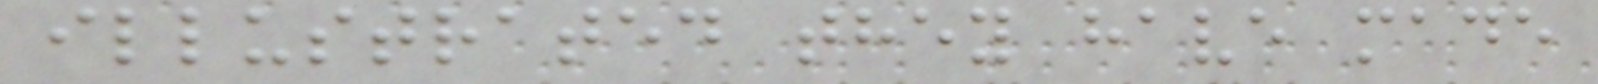illustrated they have made
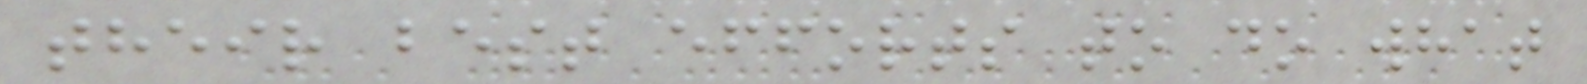their best efforts to do what
